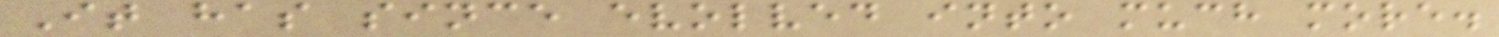It has since evolved into much more.
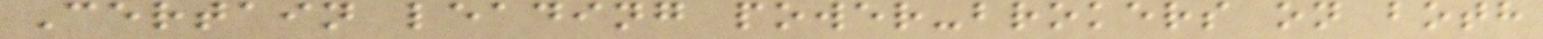Certain leading power-brokers on both
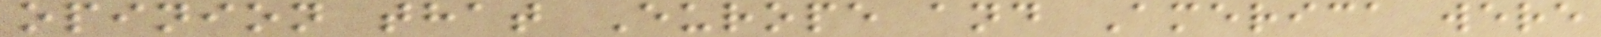opinion that Europe and America were
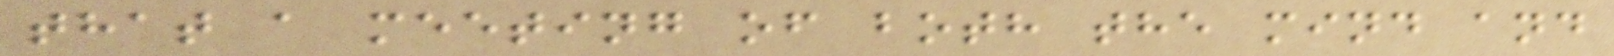that a meeting of both the mind and
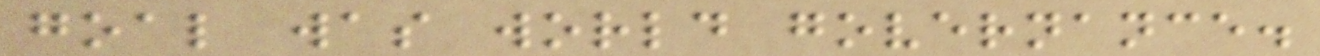goal was world governance.
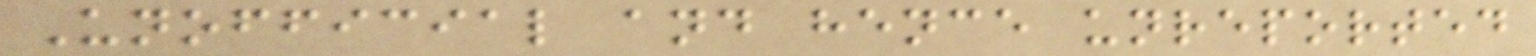Unofficial and hence unreported
